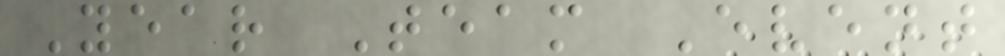Year Team Event
